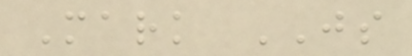Mark JS
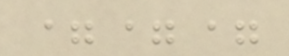===
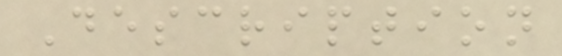Description
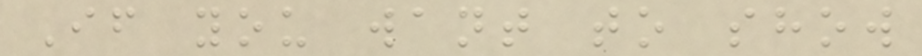If you want to show
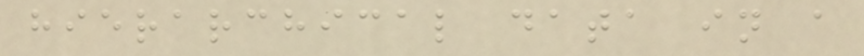hierarchical data in a
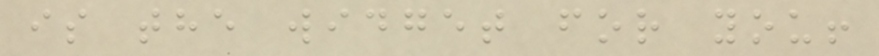is the widget for you!
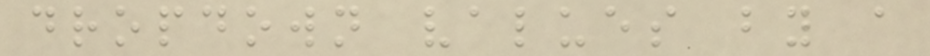dropdown values by a
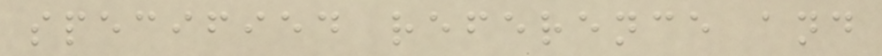specified reference and
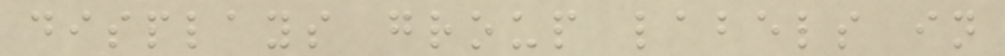displays group labels in
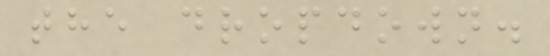the dropdown.
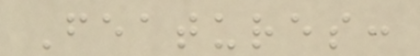Features:
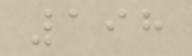198
